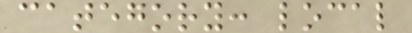category: local
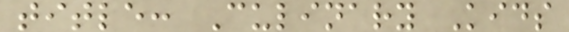title: Culinary Kids
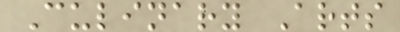Culinary Arts
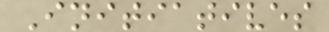Initiatives
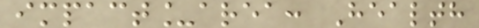impact_area: Health
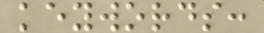keywords:
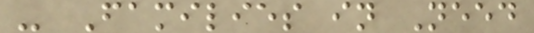- Families in Need
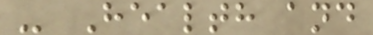- Health and
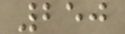250
